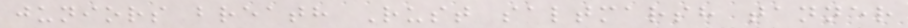juniors breath Rust saltmarsh tanner
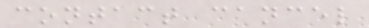contact cancel
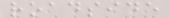roadside
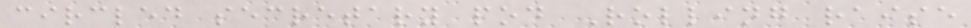circled secretary pod Rolling raise
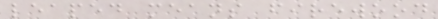leaped means firewood
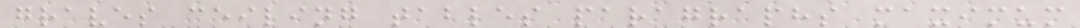graves ceiling tables paragraphs maximum
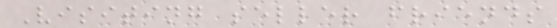Visiting seller friends
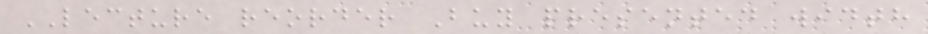LECTURE reorder Buy presented width
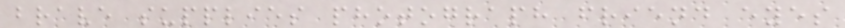brave supplies photograph friend eyes
